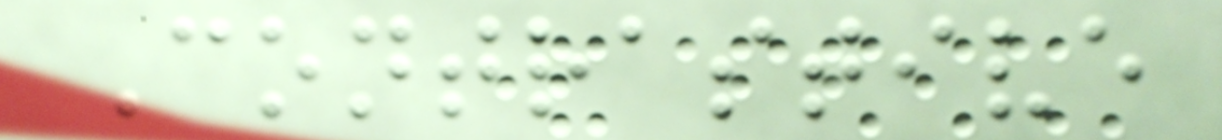Contrastive
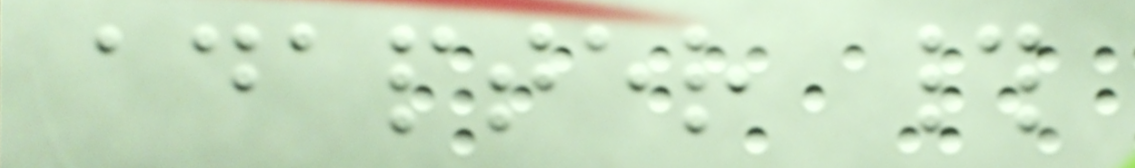adapter #
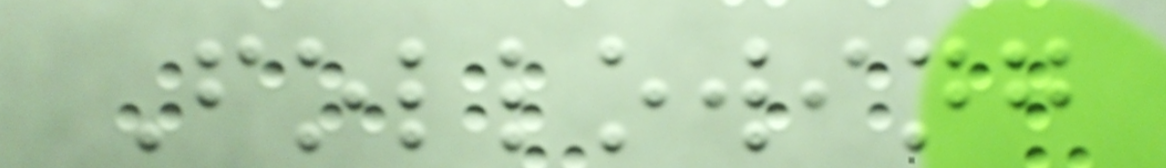Following
